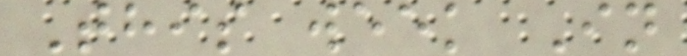This week In
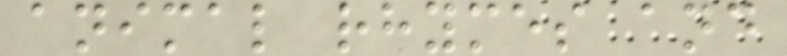animal rhymes and
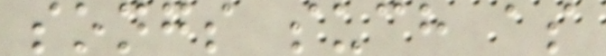songs such as
